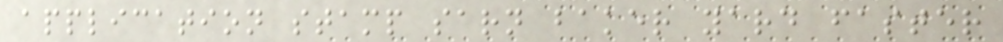application stamp sarn baker yard faster
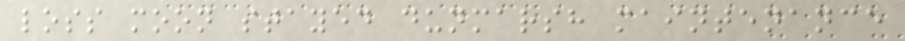loss moon stayed dunmarsh maintenance
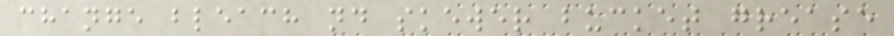change bleach nd skewer bucket grease
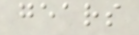gears
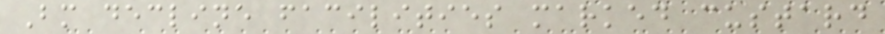Bm decline facilities marked custard
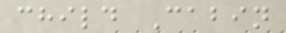child Cabin
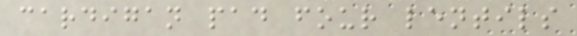cardigan pad four lentils
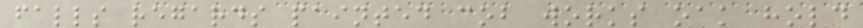falls regards painted cob works oak hold
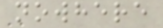nowhere
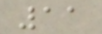11
